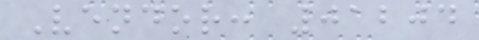Vendor: 01204
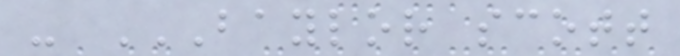- BAYLOR SCOTT
